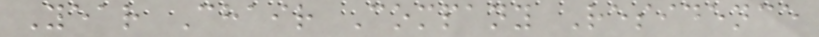Year Chair Company Residence
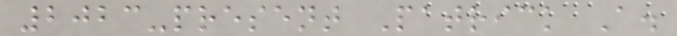2023-present Patrick A.
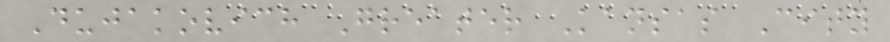Dujakovich Greater Kansas City
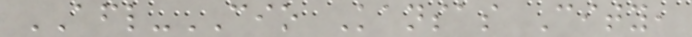AFL-CIO Kansas City,
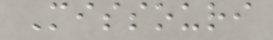Missouri
